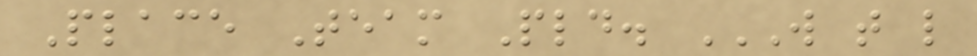Place Team Pld. W T L
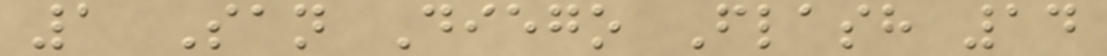1 San Diego Flash 14
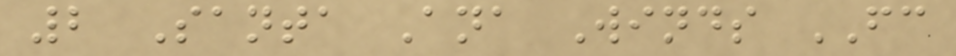2 Santa Ana Winds FC
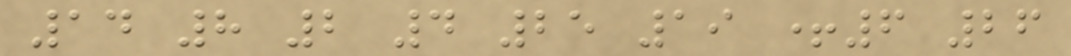14 8 2 4 25 19 +6 26
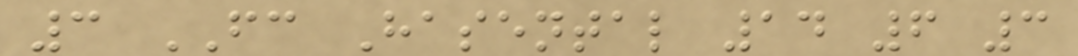3 FC Hasental 14 6 3
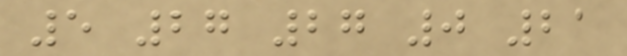5 27 27 0 21
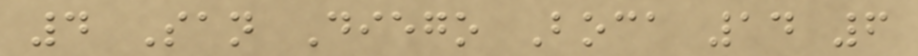4 San Diego Boca 14 6
